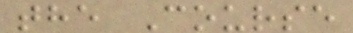the Course
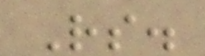Rs.
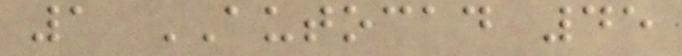1 AUTOCAD 45
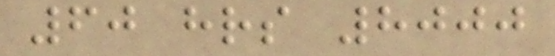60 hrs 8000
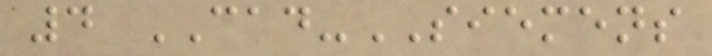4 CAD-SIEMENS
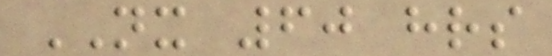NX 60 hrs
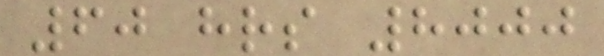60 hrs 8000
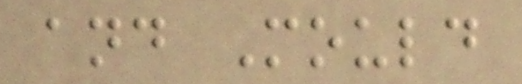and Mould
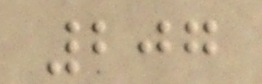207
